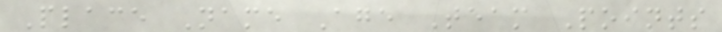Place Name Age Team Points
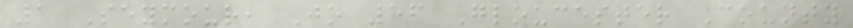1 Seymour, Jo 56 Gloucester County
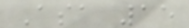Asa 15
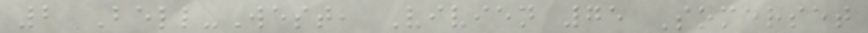2 Bell-West, Vivien 75 Somerset
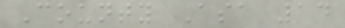County Asa 14
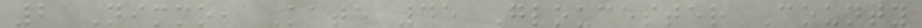2 Nimmo, Kate 45 Gloucester County
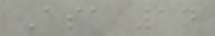Asa 14
